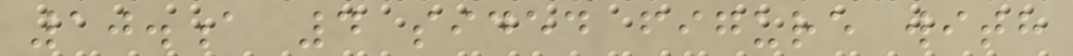10.a 4 sided figure with
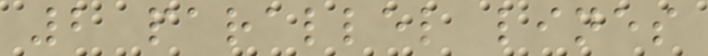2 parallel lines
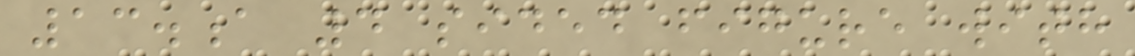13.a 4 sided figure with
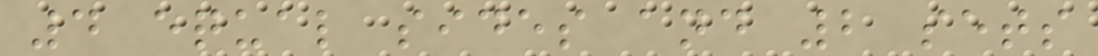4 equal sides and 2 sets
